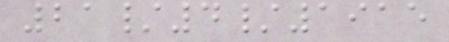21/4/1915
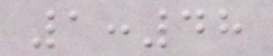1:48
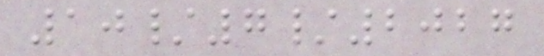10/7/2027
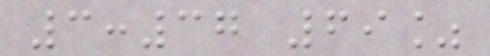3:37 69%
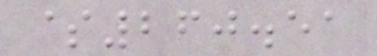$260.51
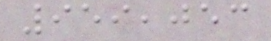959,053
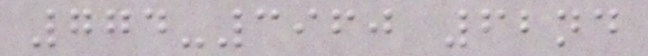774-3960 62nd
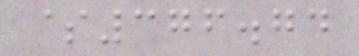$376.74
